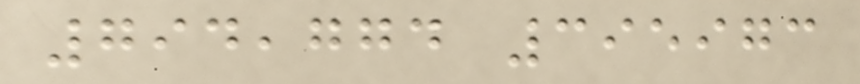794,774 395973
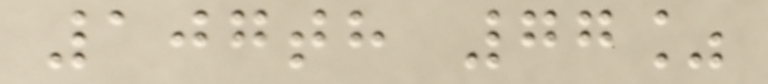107th 77%
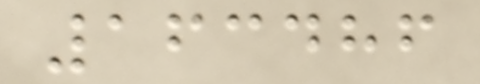163486
